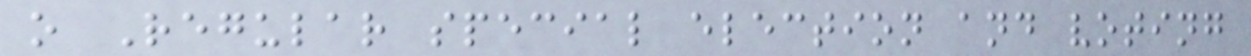o Regular special election and voting
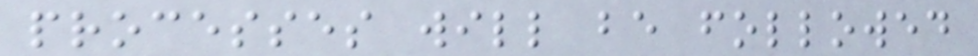processes will be followed
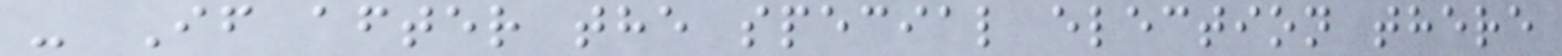- If after the special election there
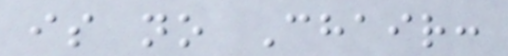is no Chair:
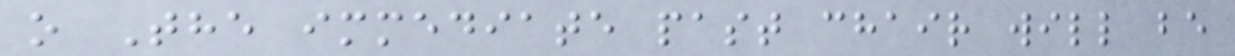o The immediate past chair will be
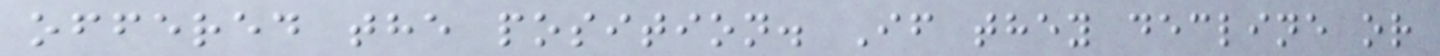offered the position. If they decline or
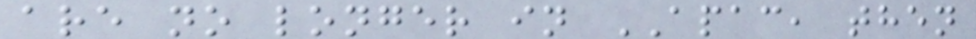are no longer in APAC, then
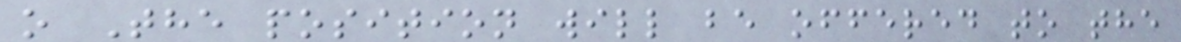o The position will be offered to the
